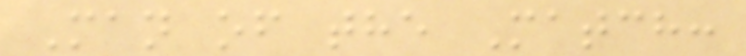Man of the Match:
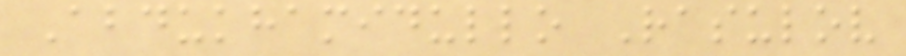Abdukhamidullo Rasulov
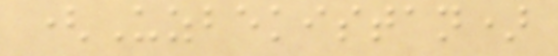(Uzbekistan)
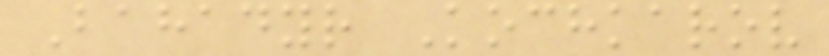Bahadyr Kochkarov
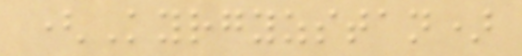(Kyrgyzstan)
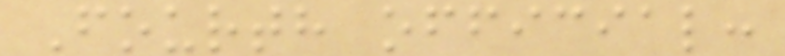Fourth official:
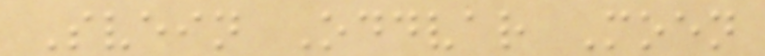Svein Oddvar Moen
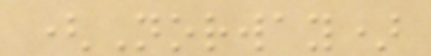(Norway)
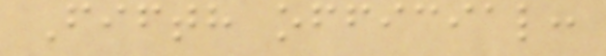Fifth official:
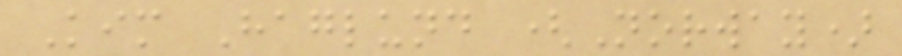Kim Haglund (Norway)
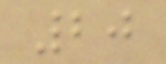20
